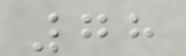78
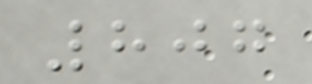807
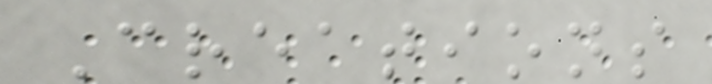Creations
